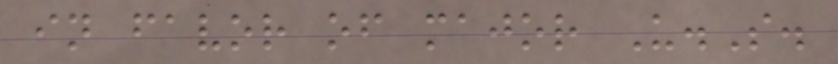in favor of major U.S.
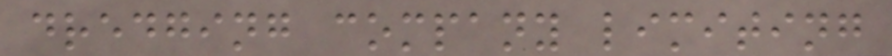dredging company limiting
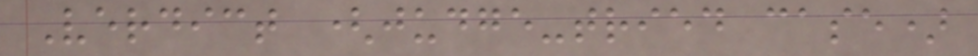Verdict (judge-tried case)
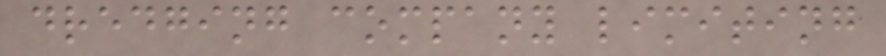dredging company limiting
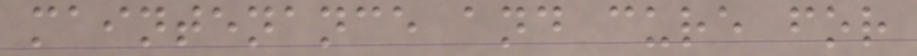maintenance and cure for
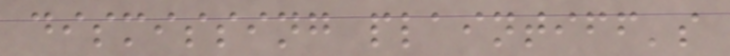dismissing plaintiff's
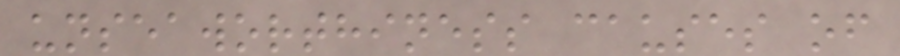unseaworthiness causes of
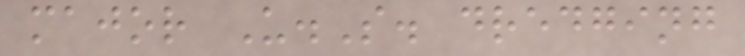major U.S. dredging
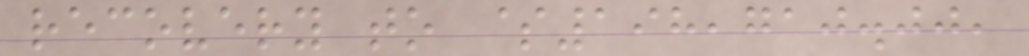recovery to $198,710.00,
